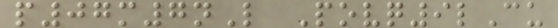p07m7nL Povq9lCu
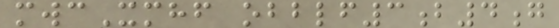mwcXmhf obblf3b4g
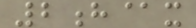2h@x
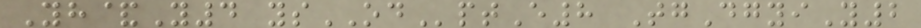Yh&Y4 ysODptE8 TgDgyiY2
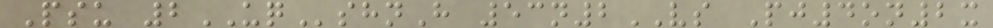Psu 2UQshnH 53n2VS Pj4on2x
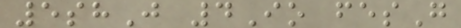5shJ 4Io fesG
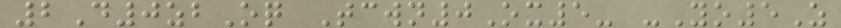2D0zbOq Tcwn0Ox5- -Yo5Z
